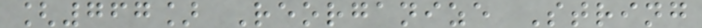[767] Reorganize String
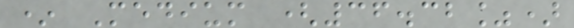* Medium (36.32%)
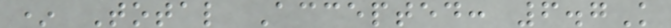* Total Accepted: 6.7K
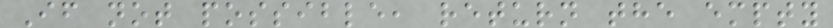If not possible, return the empty
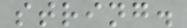string.
